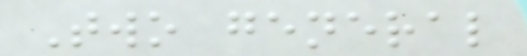Two general
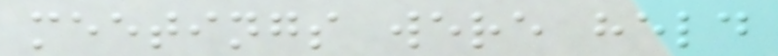meetings were held
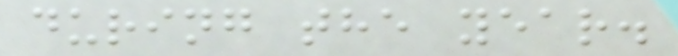during the year.
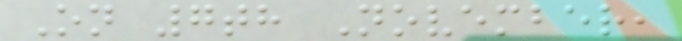On 7th November,
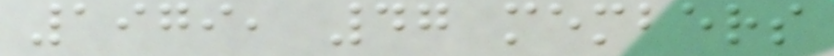1979, 47 members
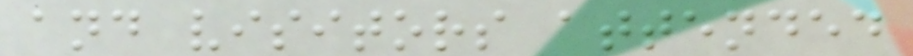and visitors attended
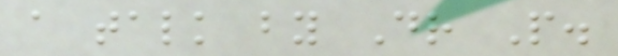a talk by Dr P.
